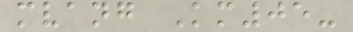mvang Km05-
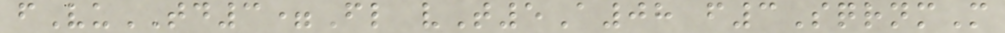fVuTD3=Fl vT5A08 f3SqrnmM
